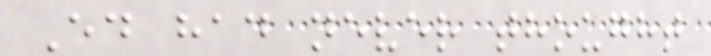Ed had never thought
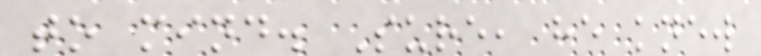to mind. Sure, he knew
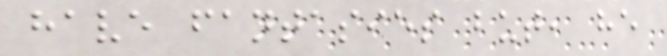have fantasies but, he
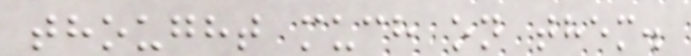thought much on them.
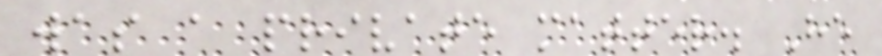was a private matter. He
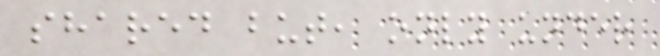shared but, only under
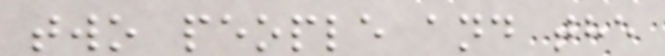two people and the
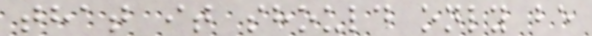that it should only be
